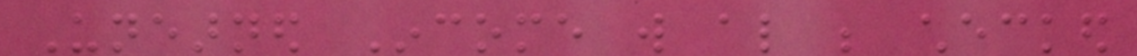Unearned Income will also be checked
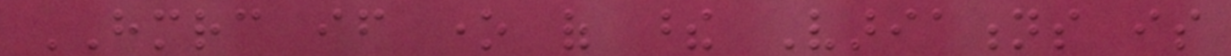HMRC if one of these Variations is
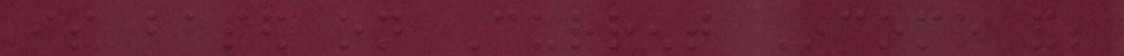is based on Current Income and;
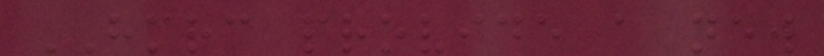HMRC provide a new
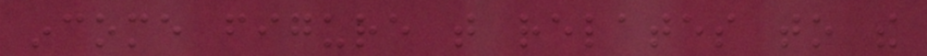income figure that relates to the
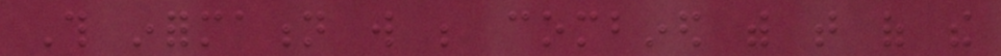This information will be combined with that of the
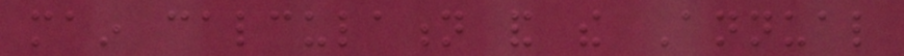main calculation and the Annual
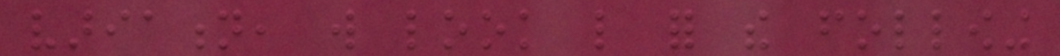variation, will look like for the following
